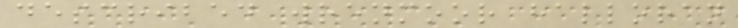described wrenmoor halloran
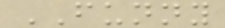FUNNY
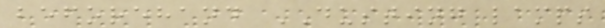beforehand DUSTING lamps
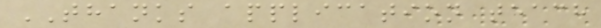THANKS application teach
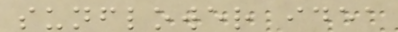sunflower idea
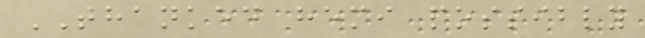THANKED hemi possibly
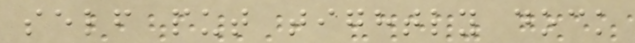self put tightly dock
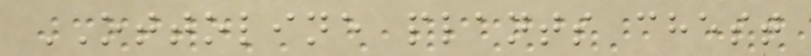OTTOLINE plants chest
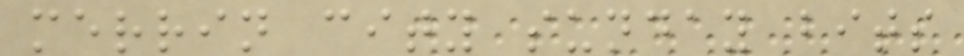merrin city sunday bits
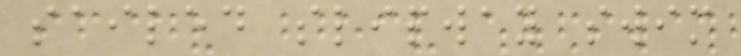sailed slipway swim
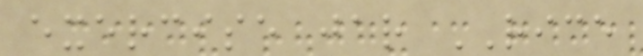exercise jar RICE
